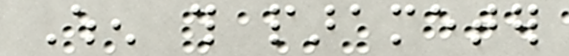When this parameter
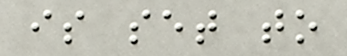is set to
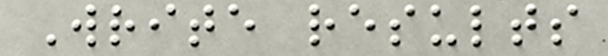Write results
